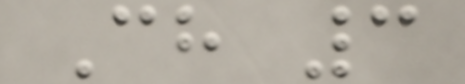Ch 3
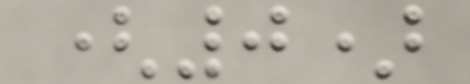(0)
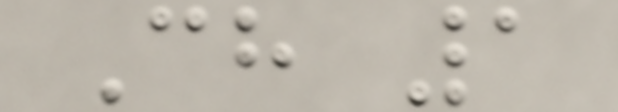Ch 1
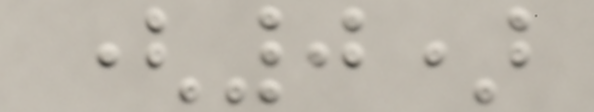(0)
